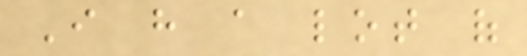I have a lot of
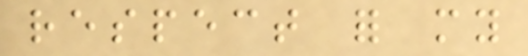respect for my
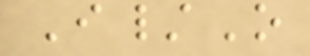I/O
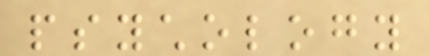psychology
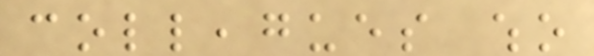colleagues who
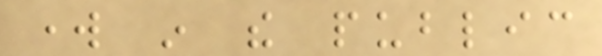work in the public
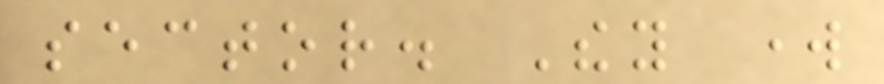sector. They work
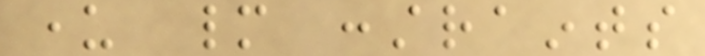under many constraints
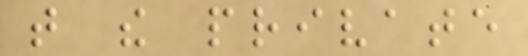that the private
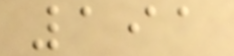191
